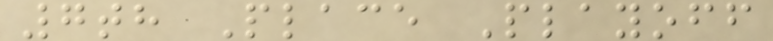7th Place Playoff
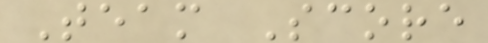Team Score
